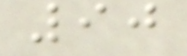90
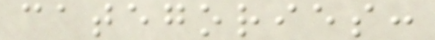categories:
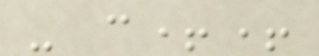- c++
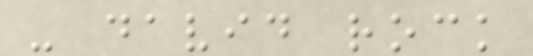- david rock
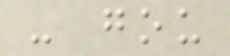- gou
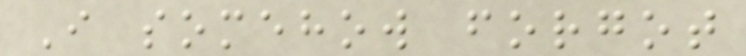I somehow forgot
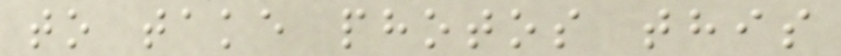to take photos this
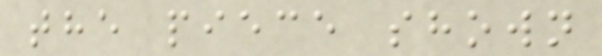the piece shown
